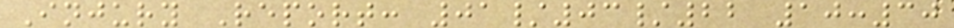Injury Report: 01/03/22 10:30
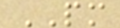PM
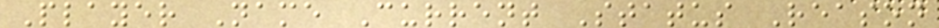Player Name Current Status Reason
